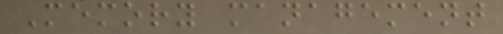Memory management
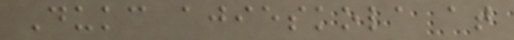Dukc ajieskola at
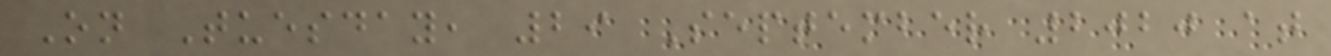On Tuesday, 29 September 2020 at
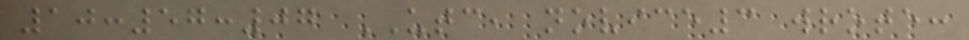10:57:07 UTC, novice3 wrote:
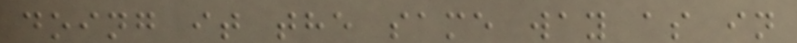doing it the same way as in
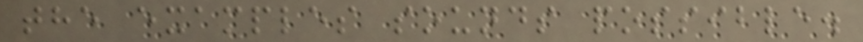the examples sounds possible.
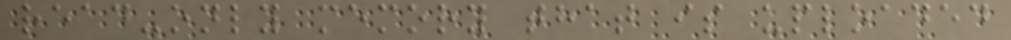read-only memory that is uploaded
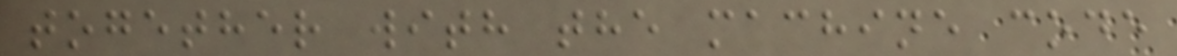together with the machine code
